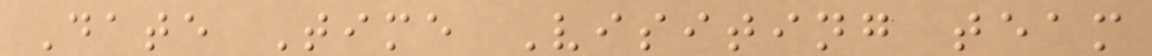Date Time Visiting team
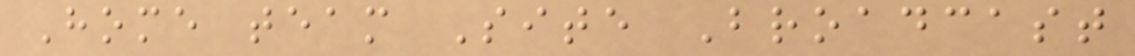Home team Site Broadcast
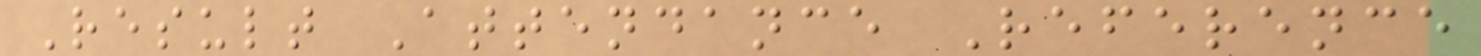Result Attendance Reference
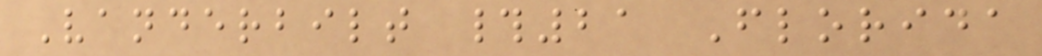Vanderbilt #21 Florida
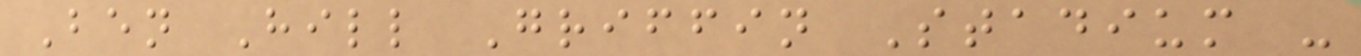Ben Hill Griffin Stadium -
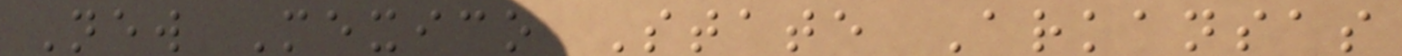New Mexico State Arkansas
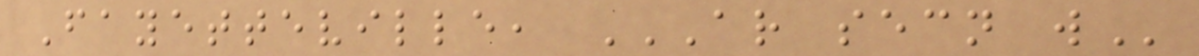Fayetteville, AR SECN W
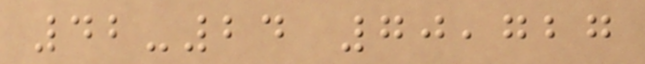42-24 70,727
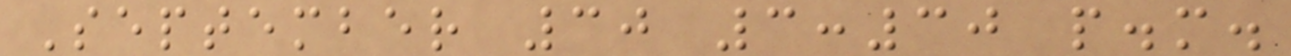September 30 3:30 p.m.
